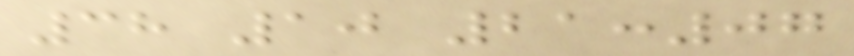38 10 21:07
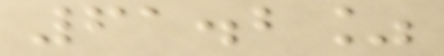61.2%
